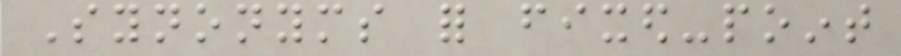Synonyms for fixed-point
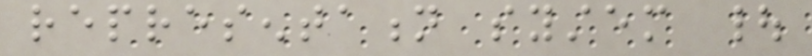representation system |
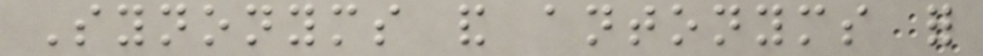Synonyms and antonyms for
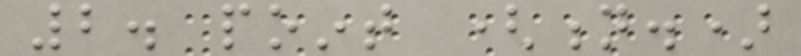2. point (n.)
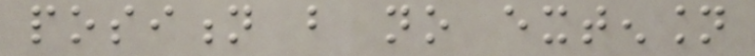position but no extension
